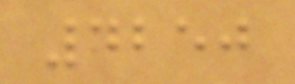4250
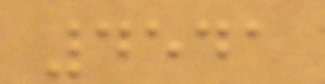4541
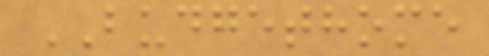BUDGETHOME
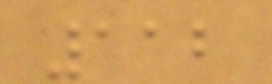112
